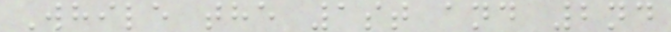While the 1st and 2nd
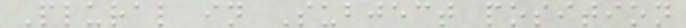Plural in Subject position
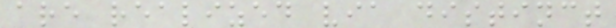are realized via distinct
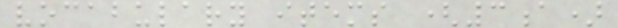vocabulary items (3a)
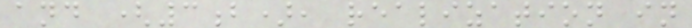and (3b), realization in
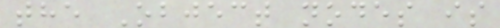the Object nodes is
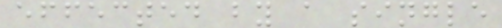effected by a single
